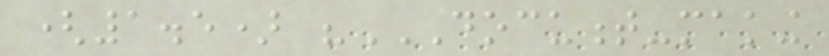(1.5) "DOCUMENT-MAKING
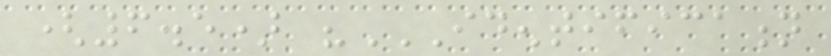(6.5) "IDENTIFICATION
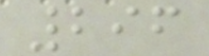296
